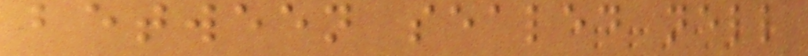between sealed nell
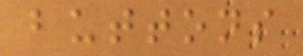buttons
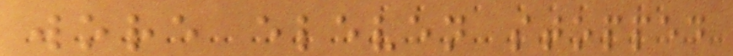wore eleven stopped
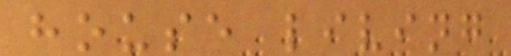house living
